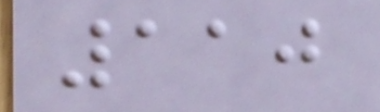110
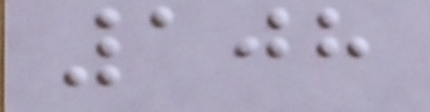108
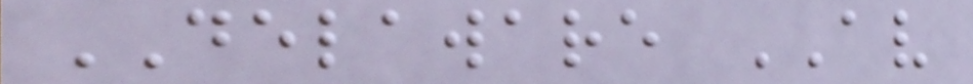DELAWARE AV
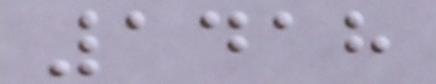1418
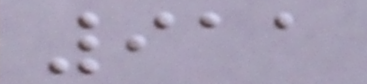911
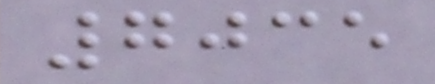7035
